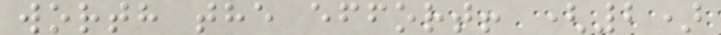worth the effort! (2)
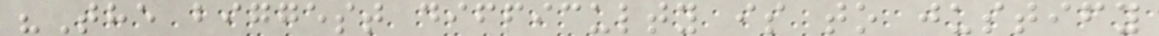"The biggest difficulty is to justify
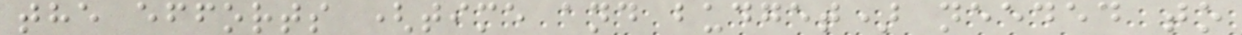the efforts (time and budget) needed to
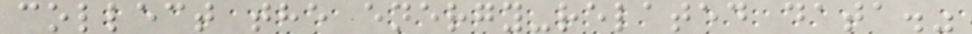collect the energy-related data."
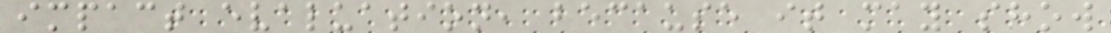impact evaluation, because it may show
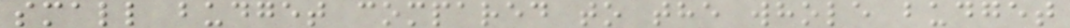small budget compared to the whole budget
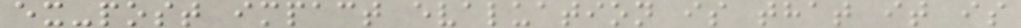ex-post impact evaluation is that it is
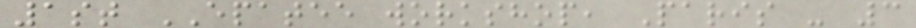1st EPATEE workshop, Paris - 3
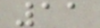11
